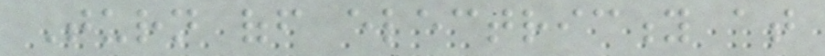Turn off electricity at
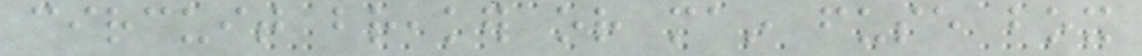circuit breaker or main fuse box
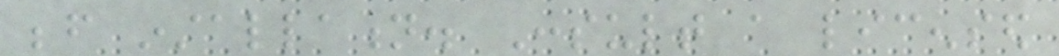before installation. Consult a licensed
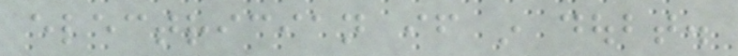electrician if in doubt.
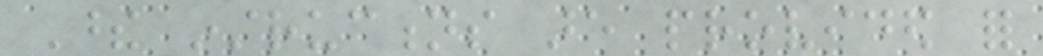These instructions are provided for
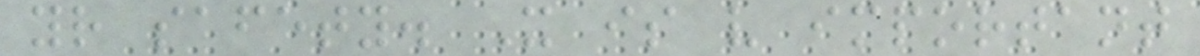your safety. It is very important
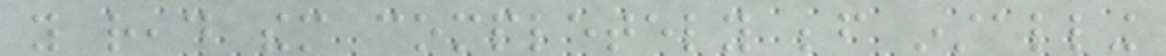you read them completely before installing
